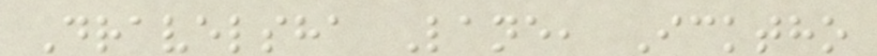Dravelsha Lane, Icktho
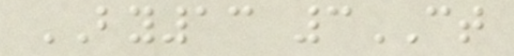BY13 3CT
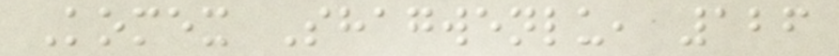Komex Shagwenlu, 126
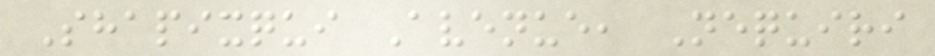Shapixqui Avenue, Nequiri
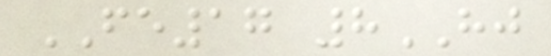FE17 8HJ
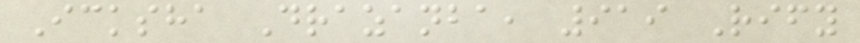Icksha Drazanba, 919 Rify
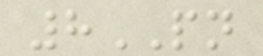8PN
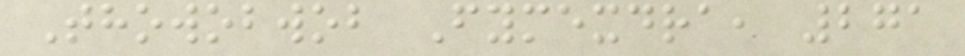Thowobwob Fymexdra, 271
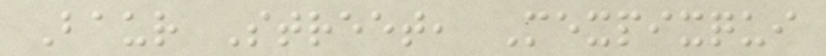Baur Street, Mexpixqui
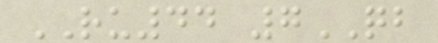RU44 7QB
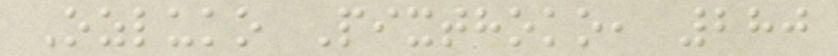Ozluko Pixthoko, 280
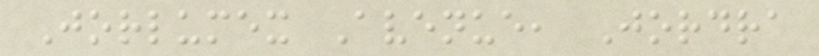Jorlumex Avenue, Jordra
